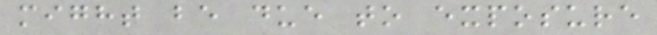might be due to exposure
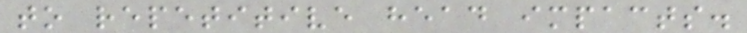to repetitive head impacts.
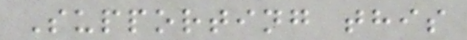Supporting this
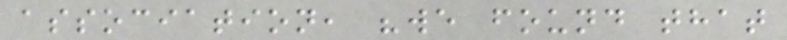association, "we found that
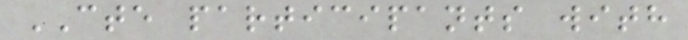CTE participants with
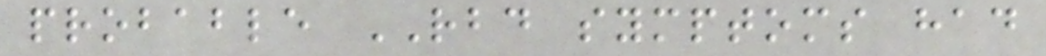probable RBD symptoms had
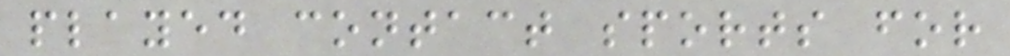played contact sports for
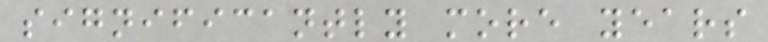significantly more years
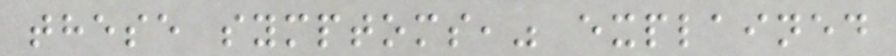these symptoms," explained
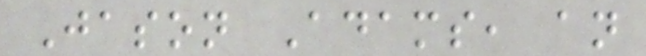Jason Adams, an
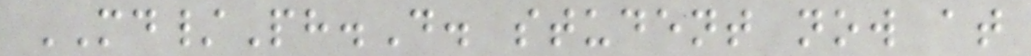MD/Ph.D. student now at
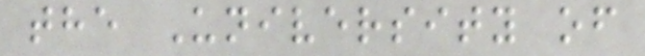the University of
